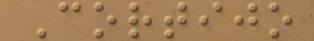Cortijo
